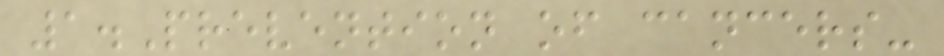1.Prevention of cancers-
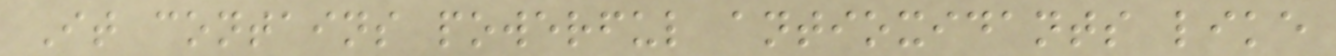It contains powerful antioxidants like
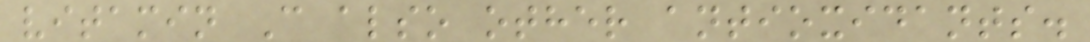vitamin C also other antioxidants.
